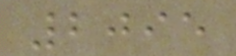2095
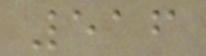516
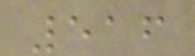516
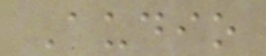Audio
